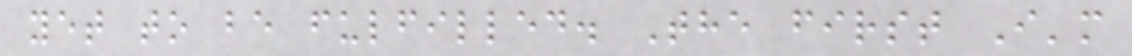yet to be fulfilled. The first I'm
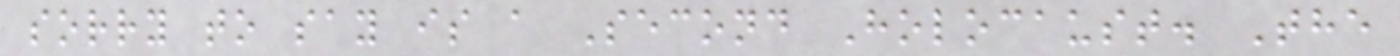sorry to say is a Second Holocaust. The
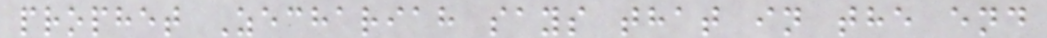prophet Zechariah says that in the end
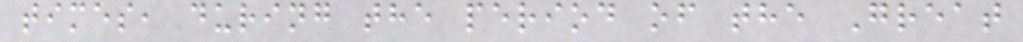times, during the period of the Great
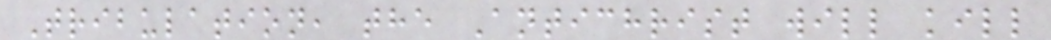Tribulation, the Antichrist will kill
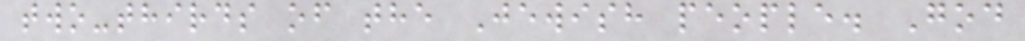two-thirds of the Jewish people. God
